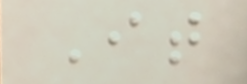It
